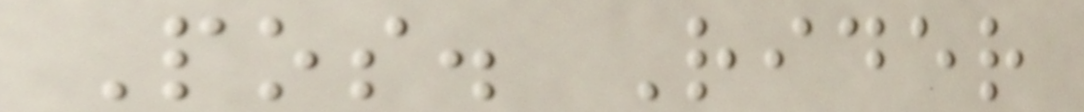Pos. Rider
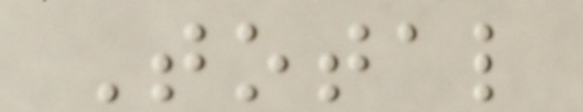Total
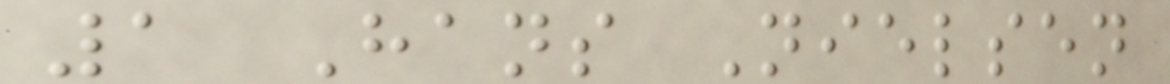1 Hans Nielsen
